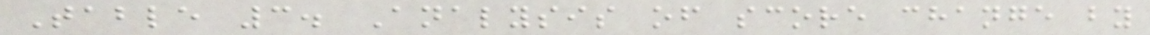Table 3. Analysis of score change by
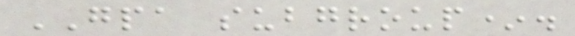GPA subgroup*.
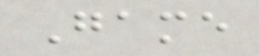Game
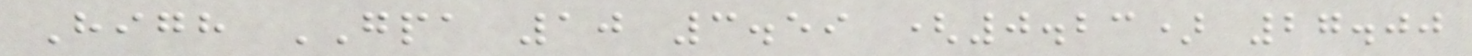High GPA 10 3.59 (0.23) 27.00
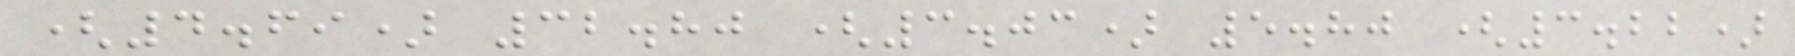(4.69) 32.80 (3.03) 5.80 (3.22)
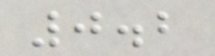0.2
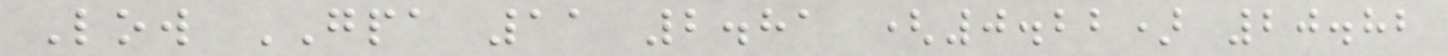Low GPA 11 2.81 (0.22) 20.82
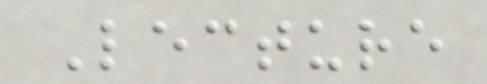Lecture
